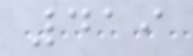419
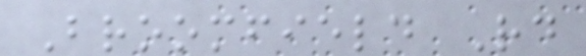Broomfield Rd
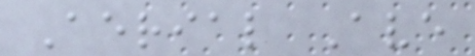Aerial Ave
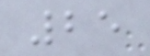25
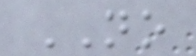NO
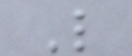L
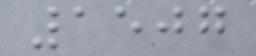1507
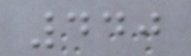440
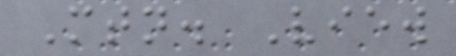Mtn. View
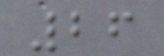26
